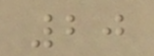20
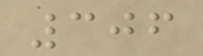306
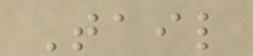Tail
